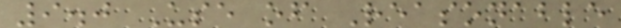9.0 Use of Reasonable
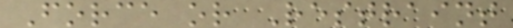Force or Restraint
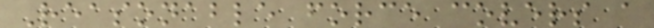Reasonable force covers a
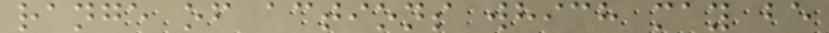range of actions which may be
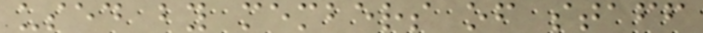used by members of staff
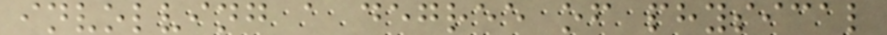involving a degree of physical
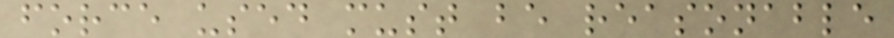force used must be reasonable
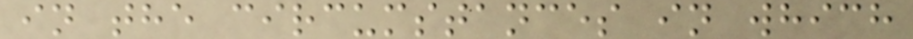in the circumstances in which
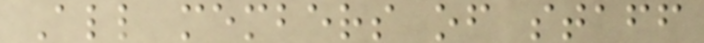All members of staff
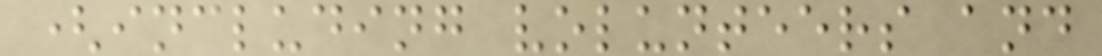(including volunteers and
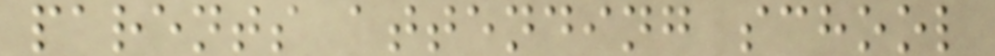parents attending school
